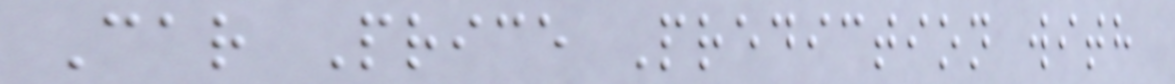Car Price Prediction with
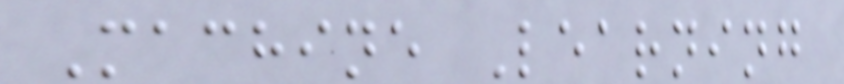Machine Learning
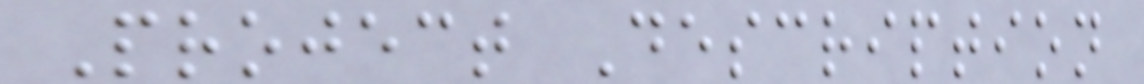Project Description
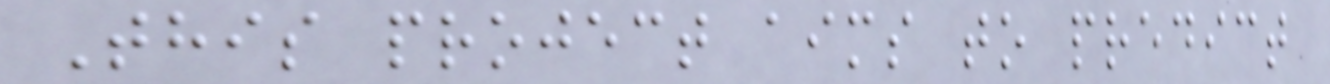This project aims to predict
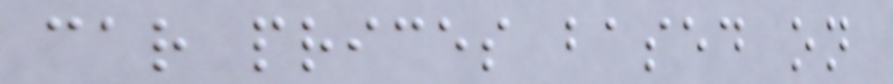car prices based on
